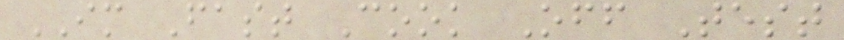IM Fast Cook Off Test
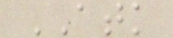ATK
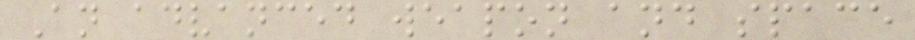An advanced weapon and space
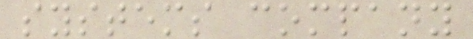systems company
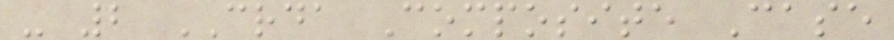- 2 CRDA Composite Case
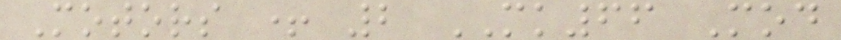Motors + 2 MK66 Mod
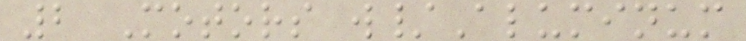2 Motors w/Aluminum
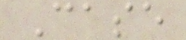Case
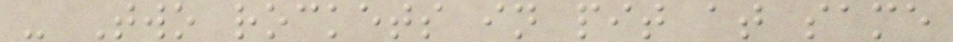- Two rockets in pit at same
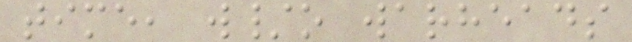time, w/o warheads
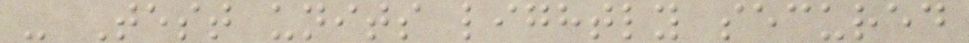- Test units lightly secured
